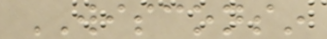WISCONSIN
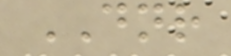DNR
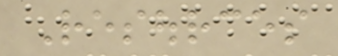Resources
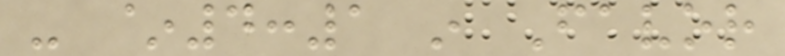- ~4:1 in Favor
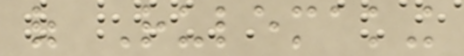of Rulemaking
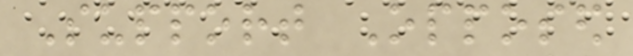Support Opposed
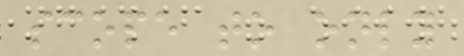scope to only
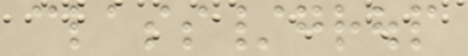class/group
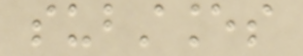substances
